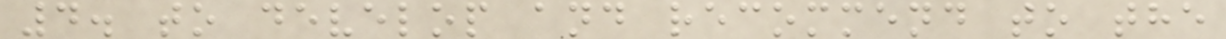4. to develop and recommend to the
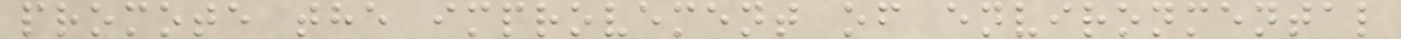promote the improvement of environmental
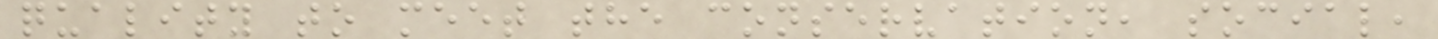quality to meet the conservation, social,
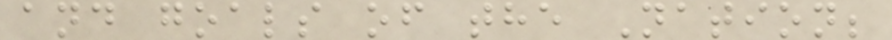and goals of the Nation;
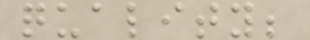quality;
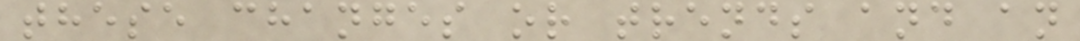these changes or trends and an
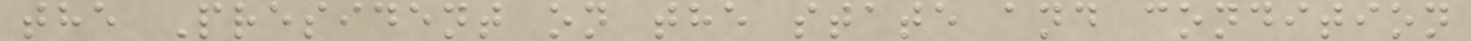the President on the state and condition
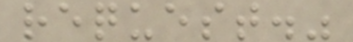request."
